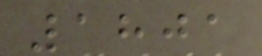1801
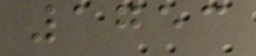1753
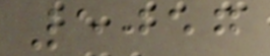5057
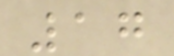17
